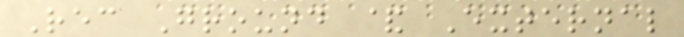Rec Ground & External
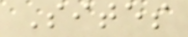Sites
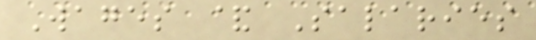Wages & Salaries
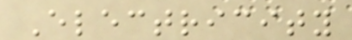Electricity
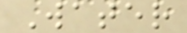Water
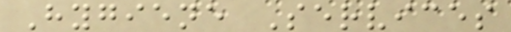Hygiene Services
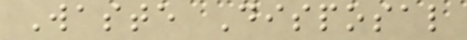Waste Disposal
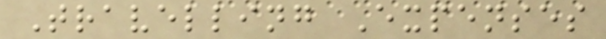Travelling Expenses
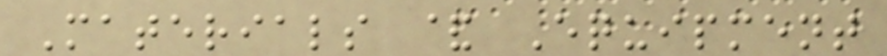Materials & Equipment
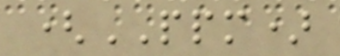(PPM)
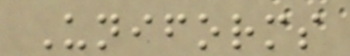Uniforms
